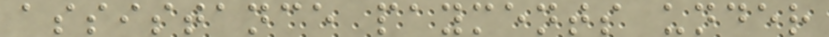assistance payments under
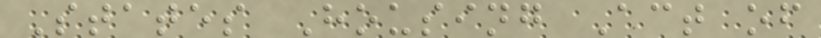States Housing Act of
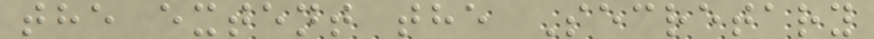the extent the Secretary
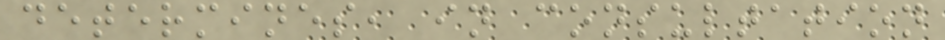determines, in consultation
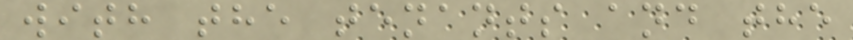with the tenants and the
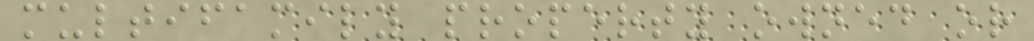multifamily property owned or
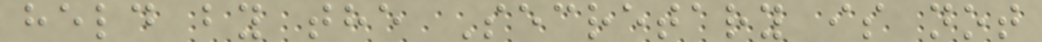held by the Secretary is not
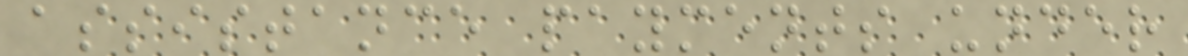assistance payments under
